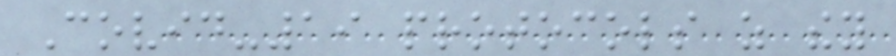Covid-19 protocols as they
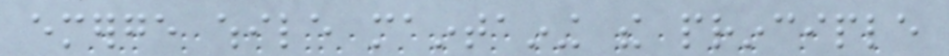emerge while maintaining the principle
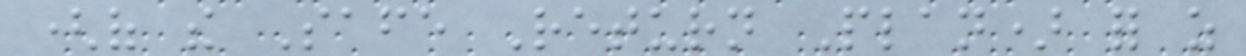(of the Safe Return Plan) for as
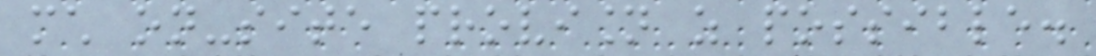much on-site provision as possible.
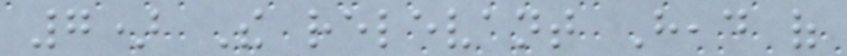7) The relevant Head of
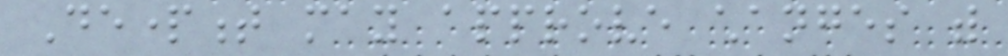Department may approve changes with
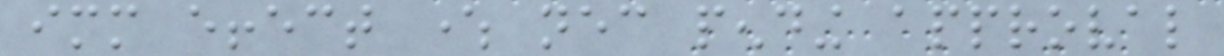immediate effect where necessary pending approval
